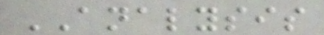ANALYSIS
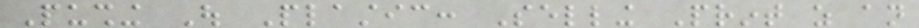Pushing Out Plastic: Selling Print as an
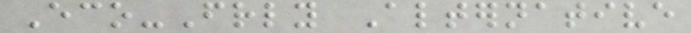Eco-Friendly Alternative
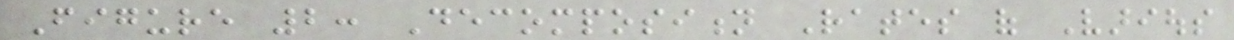Figure 2: Decomposition Rates of Various
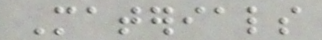Materials
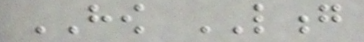HOW LONG
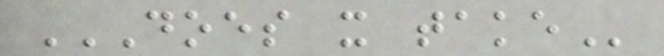DOES IT TAKE
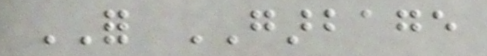FOR GARBAGE
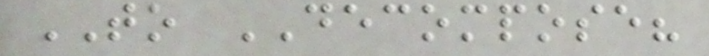TO DECOMPOSE?
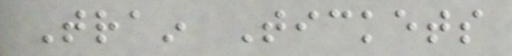Train Tickets
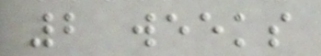2 weeks
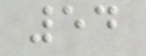54
